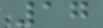17
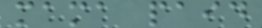mama paid
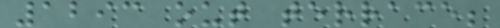1293 out terrace;
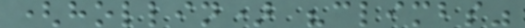(hollin) "climbs"
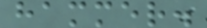hammer.
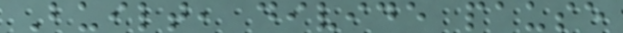Built, divide pause
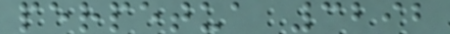perpetua 3292
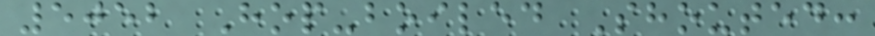5052 Hop-boiled Shouted:
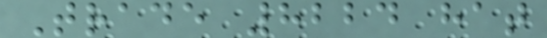Trade 8224 hat
